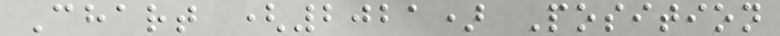Chart (2021) Position
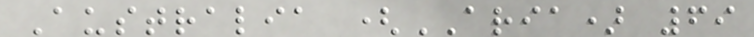Australia (ARIA) 69
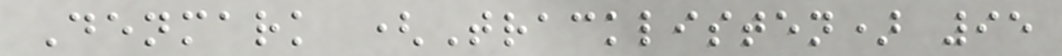Denmark (Tracklisten) 95
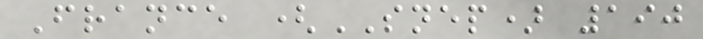France (SNEP) 190
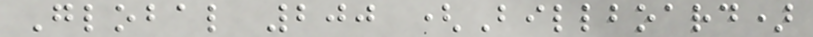Global 200 (Billboard)
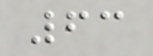63
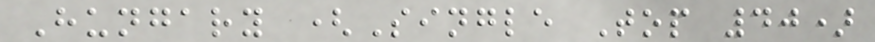Hungary (Single Top 40)
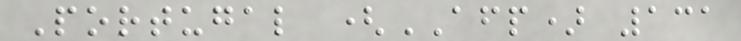Portugal (AFP) 131
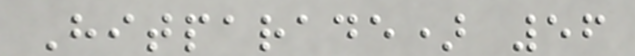Hitparade) 56
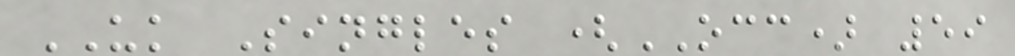UK Singles (OCC) 59
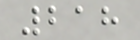218
